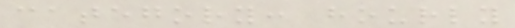category: hourly
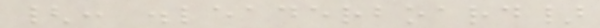{: .leaderboard}
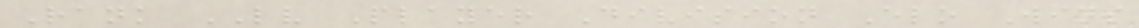Rank LV Player Division Elo Wins
